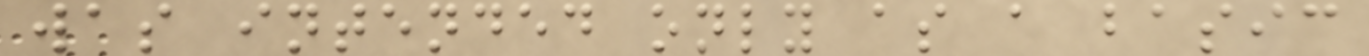was intended only as a basic
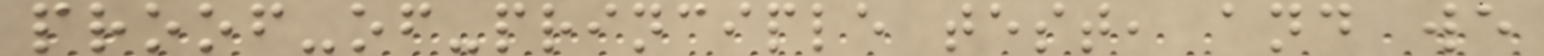proof-of-principle test, and we
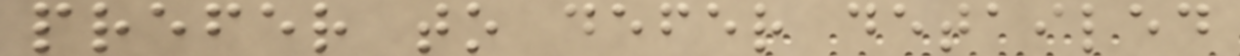prefer to defer detailed
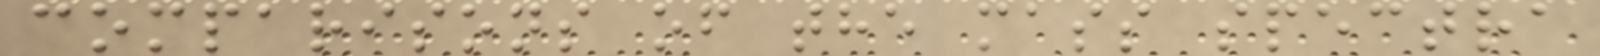comparisons of the mass spectra
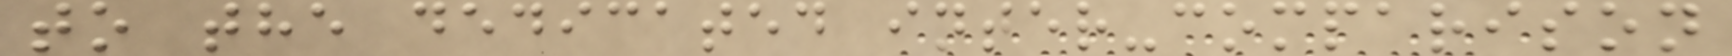to the dedicated inter-comparison
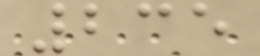235
